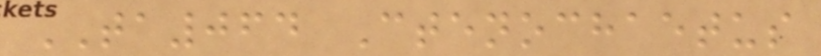TA064 Ctenochaetus
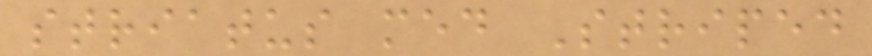striatus med Striped
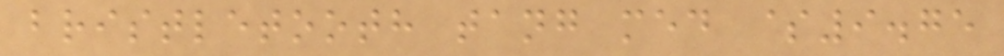bristletooth tang med $9.75
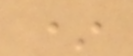*
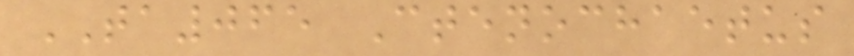TA065 Ctenochaetus
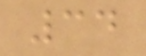34
